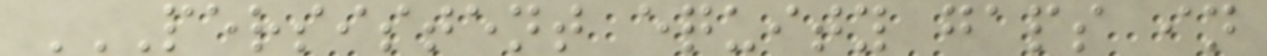PERSISTENT EQUITY GAPS IN
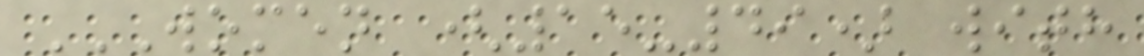WOMEN (15-49) WITH
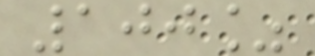100%
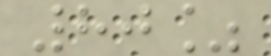80%
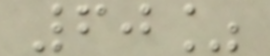60%
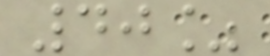40%
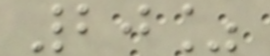20%
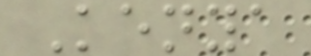Kenya
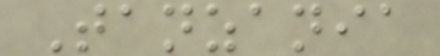Tanzania
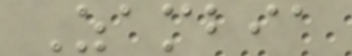Zambia
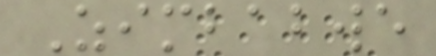Zimbabwe
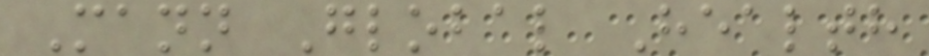Mann Global Health
